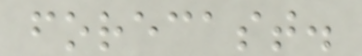forecast.
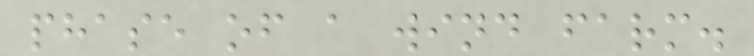phase of a wind farm.
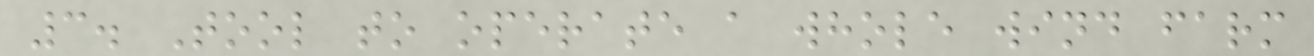3. Tool to operate a whole wind farm
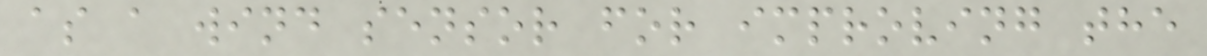as a wind sensor for improving the
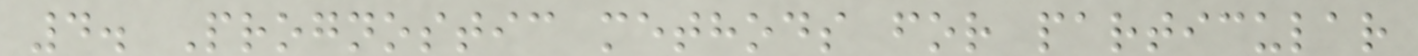4. Prognostic methods for particular
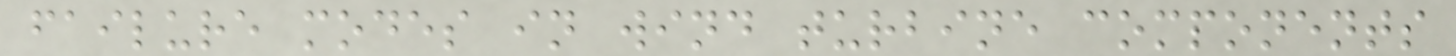failure modes in wind turbine components
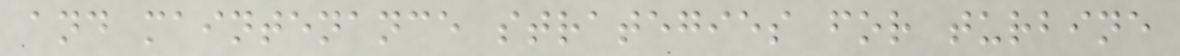and maintenance strategies for turbine
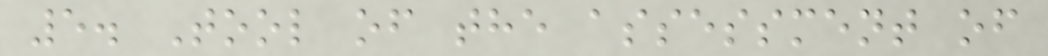5. Tool of the assessment of
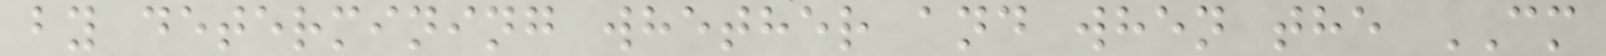by determining whether and when the CM
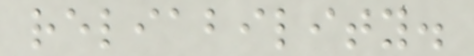reliability.
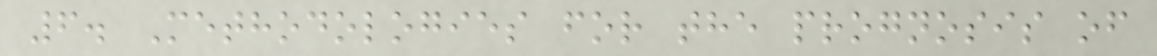6. Methodologies for the prognosis of
